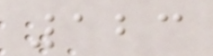123
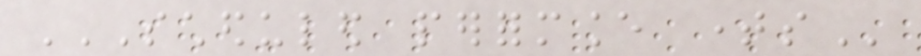SCHEDULED PERFORMANCE TIMES
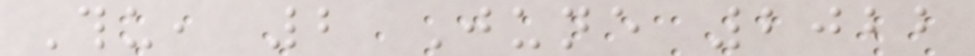Thu, 2 June 2022
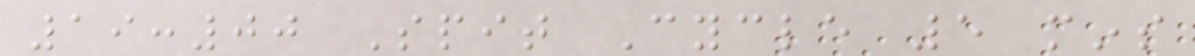19:00 Spit Cycle 5 mins
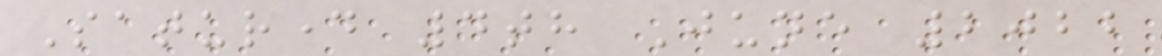Saturday 4th June 2022
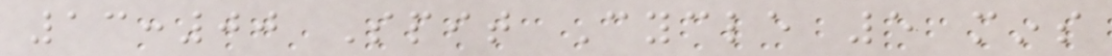13:00 Spit Cycle 5 mins
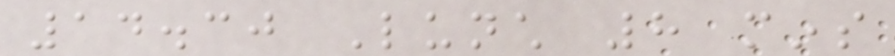14.30 Lunch 8 mins
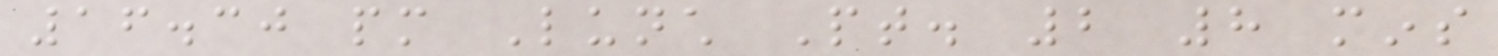16.30 pm Lunch Pt. 2 8 mins
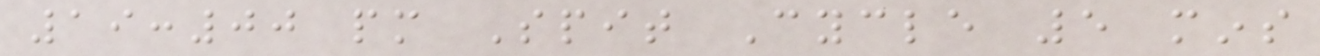19:00 pm Spit Cycle 5 mins
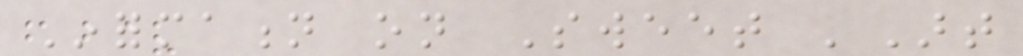Information on Sweet 'Art
